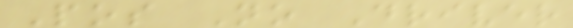Pos No Driver
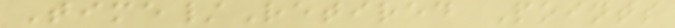Time/Retired Points
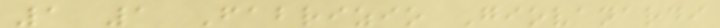1 1 Fabrizio Giovanardi
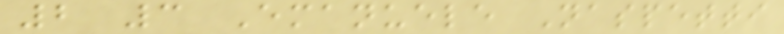2 3 Emanuele Naspetti
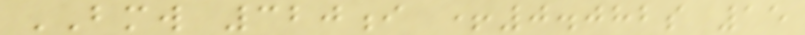BMW 320i +0.082s 15
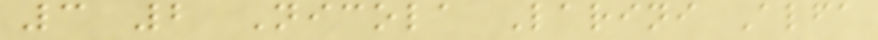3 2 Nicola Larini Alfa
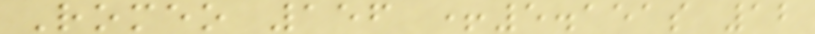Romeo 156 +5.151s 12
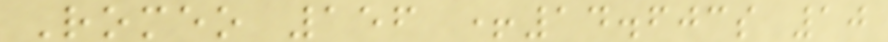Romeo 156 +14.603s 10
